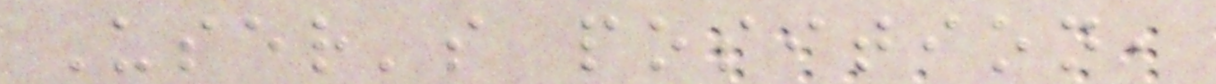User's position,
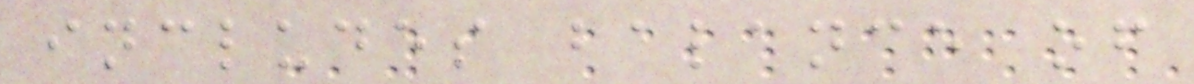includes balance of
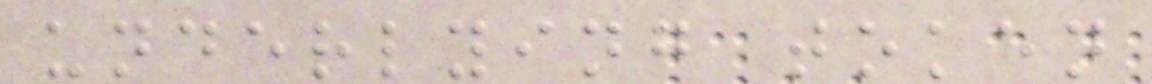underlying token
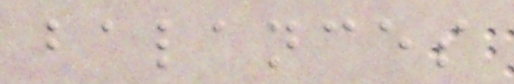balances
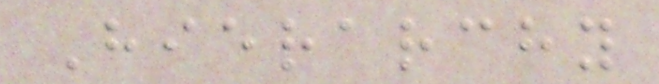Hierarchy
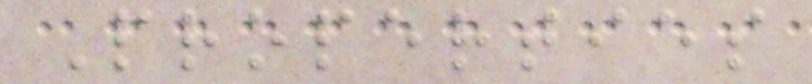Properties
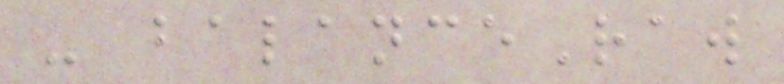- balanceRaw
